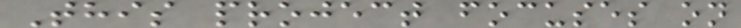This project focuses on
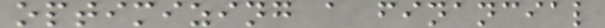optimizing a financial
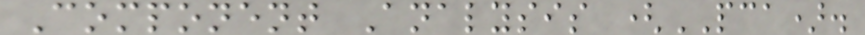Component Analysis (PCA).
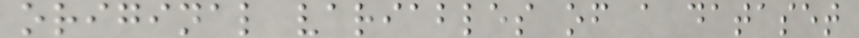original variables of a dataset
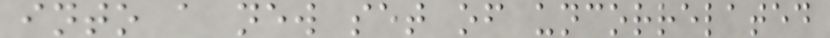into a new set of uncorrelated
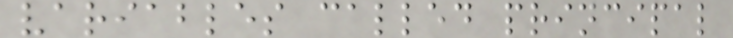variables called principal
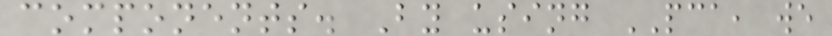components. By using PCA, we
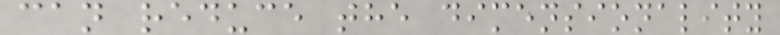can reduce the dimensionality
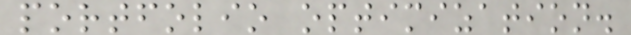portfolio optimization.
